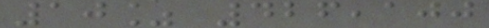10% 426,100
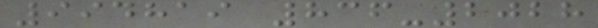994819 836-2028
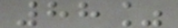88%
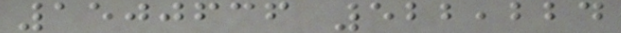1500636 522,224
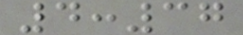4:37
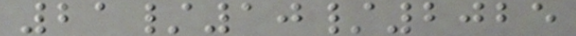21/10/2025
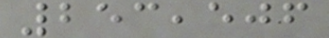253,506
